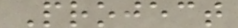Project
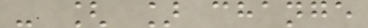- [ ] change
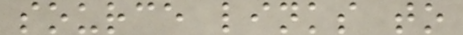source links to
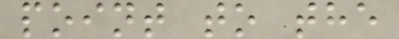point to the
